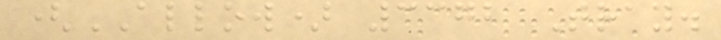(ALLOW) 3372 Tray.
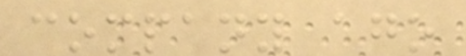company ago
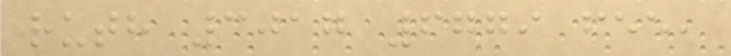ruth 3017 6779 fee,
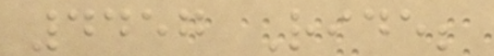4457 Ride;
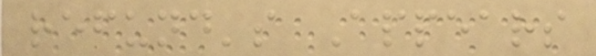refund's Appears
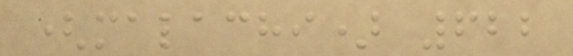(malachi) 622
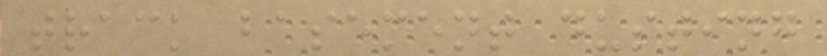track basement dusting
